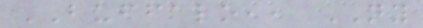BUFFALO,, NY
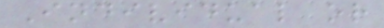Individual or
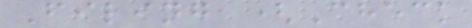Filing (Check
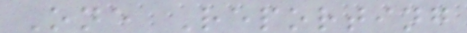One Reporting
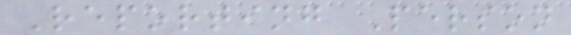Reporting Person
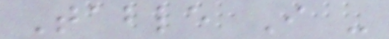Table I -
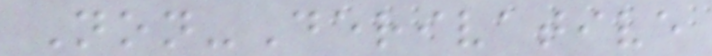Non-Derivative
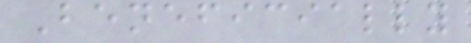Beneficially
